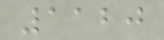1120
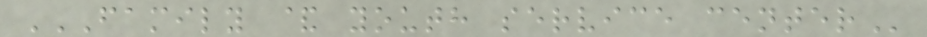FAMILY & YOUTH SERVICE CENTER
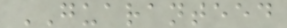GUARANTEED
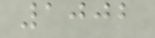1002
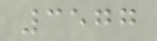3577
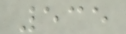535
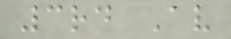3rd Av
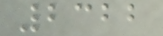2322
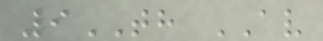9TH AV
